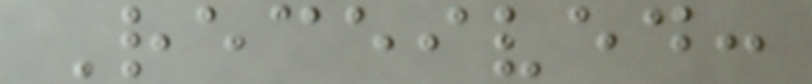Received:
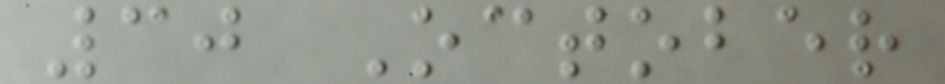30 October
